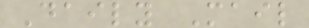Daily Mail
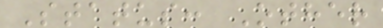Status: Other
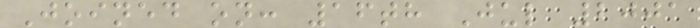Joined on: 16th Jul 2001
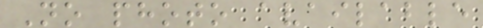No photo available
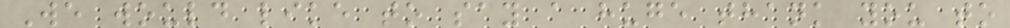We would like to say a huge thank you to
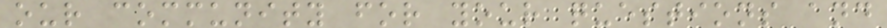our community for your questions and
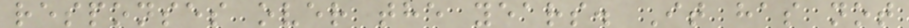responses over the years. It has not
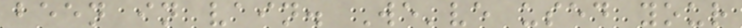been in vain. We've used your
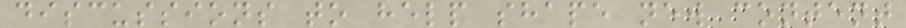discussions to help shape new content
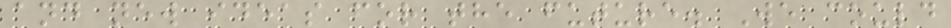and new ideas for the future. We could
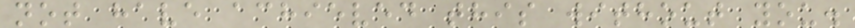not have achieved this without you.
